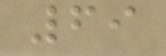69
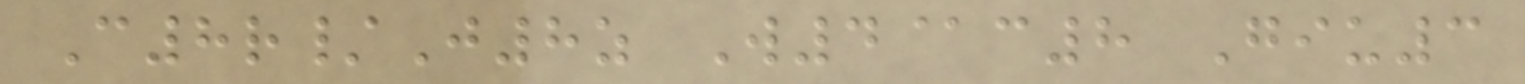C8r/J8z W4@c8 Giu3
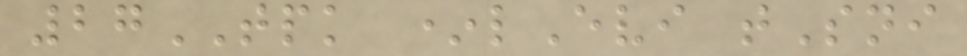27TPK *lEvi tSni
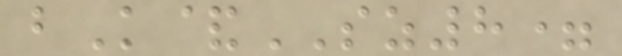bK&SZ8=
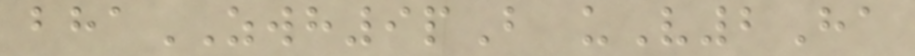bhaZWH9pB uV2Ha
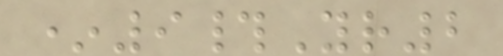*9#Yr2
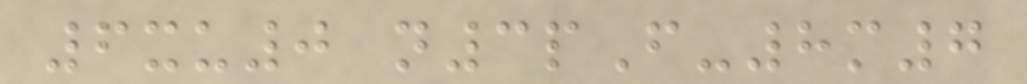6xu0 n3pF-8m7
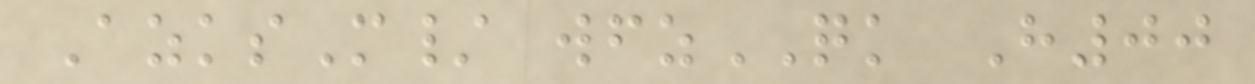AzksM/ wfzQK H00
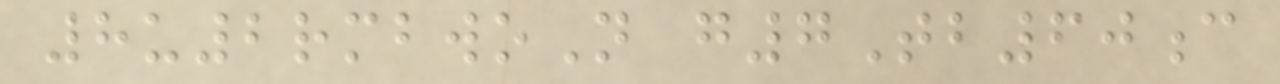8u2rmbwoN g7Tb60c
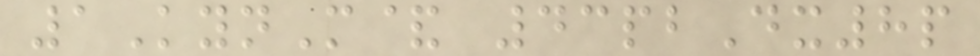1KynM& 43pbDx8p
